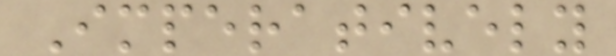Imperatively
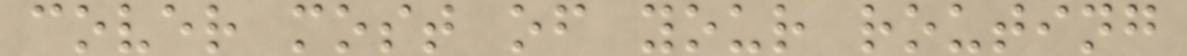cover most of your routing
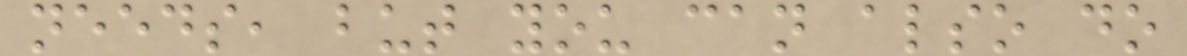needs, but you can also do
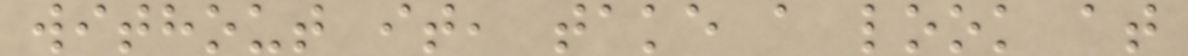without it, take a look at
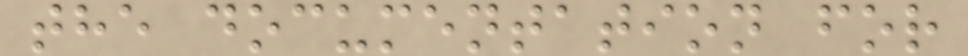the documentation for
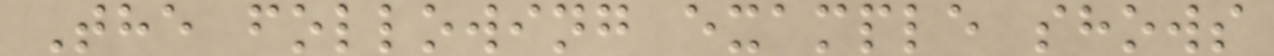The following example shows
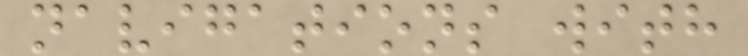navigations with
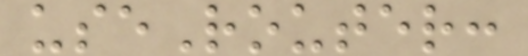useRouter:
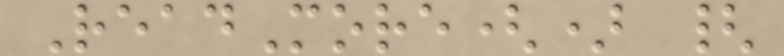ReadMore() {
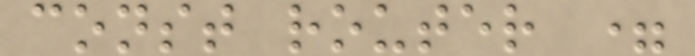const router =
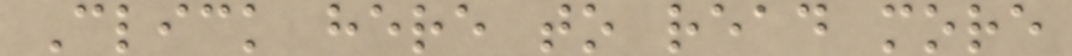Click here to read more
